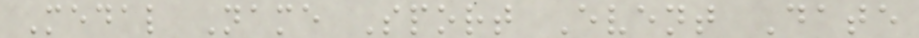Medal Name Sport Event Date
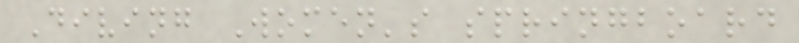Diving Women's springboard
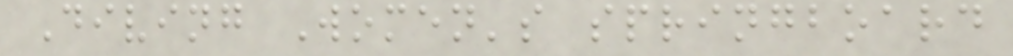Diving Women's springboard
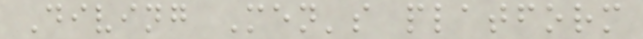Diving Men's platform
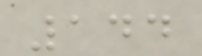144
